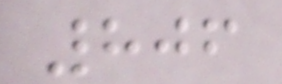806
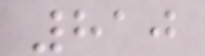810
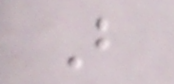B
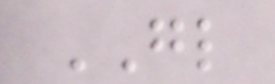GL
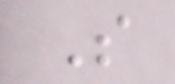S
